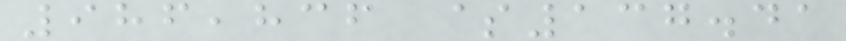986,836 $137.41
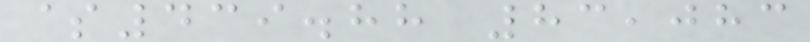$439.88 83,083
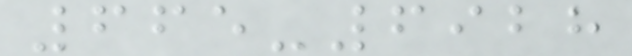665-6928
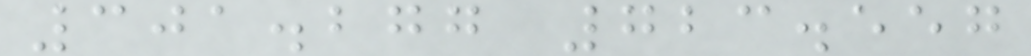301.277 723.557
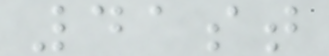41st
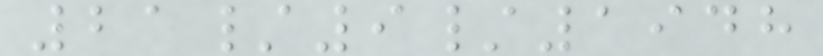21/9/1948
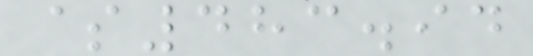$483.94
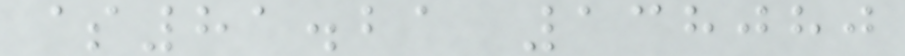$81.21 138080
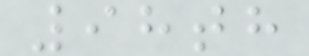98th
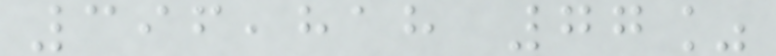396,818 77%
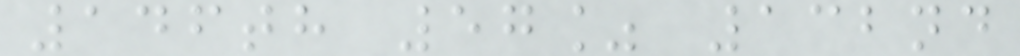146th 57% 132nd
